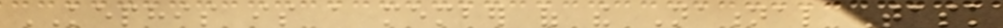KEPHIS is a member of the National Task
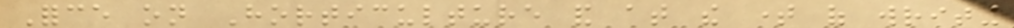Force on Horticulture and at the time of writing
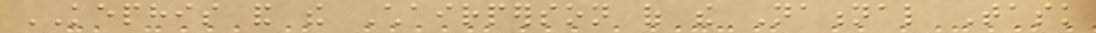KEPHIS and the Chairperson of the National Task
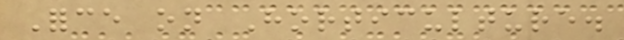Force on Horticulture.
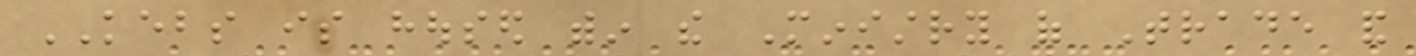KEBS is housed within the Ministry of Trade and
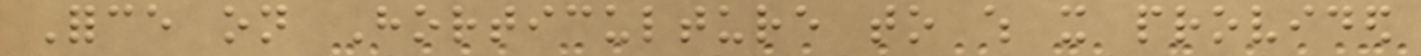Force on Horticulture to which it provided
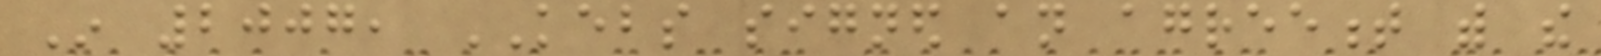In 2007, KEBS signed an agreement with the
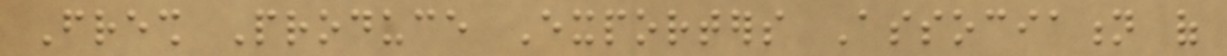Fresh Produce Exporters Association of
